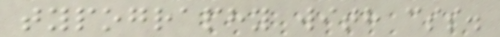typography with css.
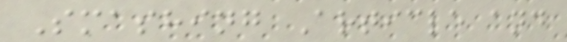Smashing Article and
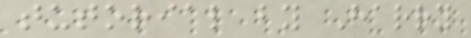tutorial by Harry
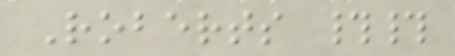Roberts ##
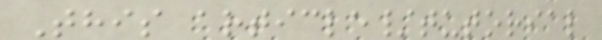This article/tutorial
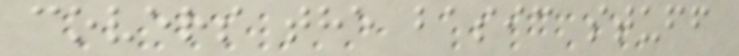covers the basic stuff
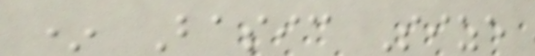* Basic Size
